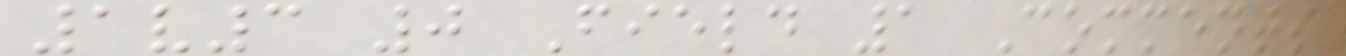1v3 0 Field 1 Comments
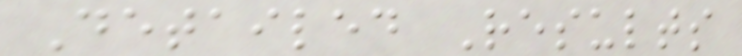Detailed Results
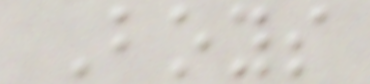Boys
